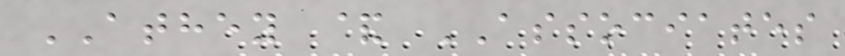ATHEY & ASSOCIATES
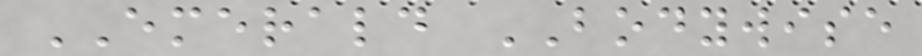EMERALD BODYWISE
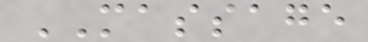MASSAGE
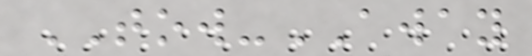TOW-AWAY
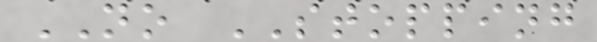NO STOPPING
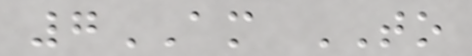7AM TO
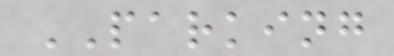PARKING
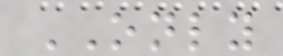ONLY
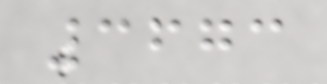3673
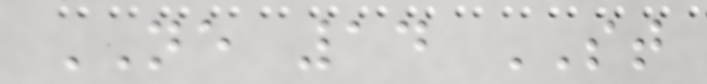NE 14 ST
